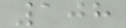108
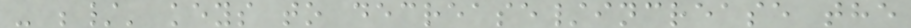- ;/' keys to decrease/increase the
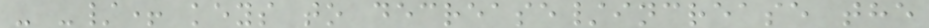- -/+ keys to decrease/increase the
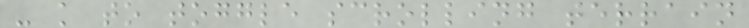- k to toggle scrolling terrain
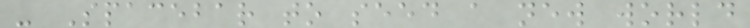- Spacebar to seed a new world
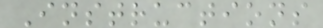Instructions
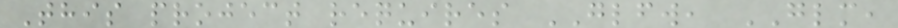This project requires GLFW, GLM,
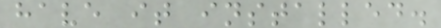have it installed.
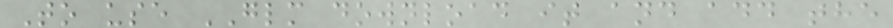To use GLM download it and add the
